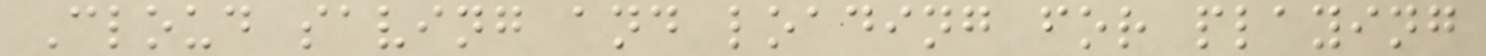Cloud saving and loading for playing
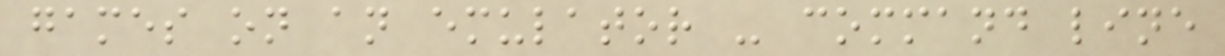games on an emulator - command line
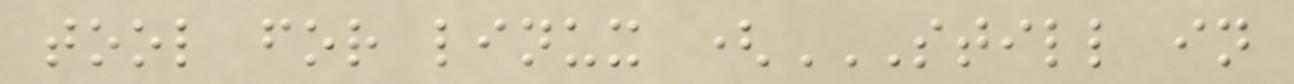tool for linux (STILL IN
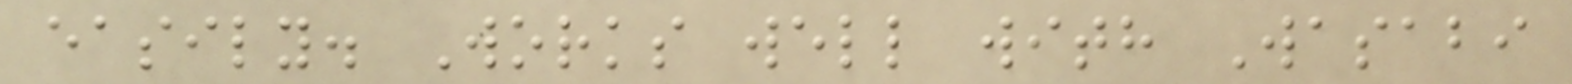easily. Works well with Wasabi
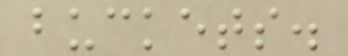buckets.
